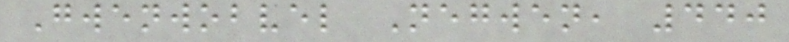Gwenwobvel Negwen, 440
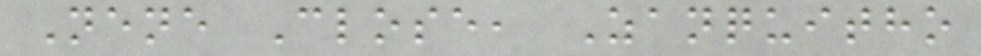Nene Close, Zanquitho
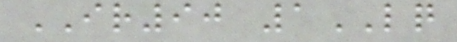IR90 1LQ
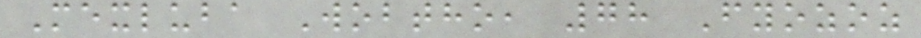Mexluba Wobtho, 78 Fyozoz
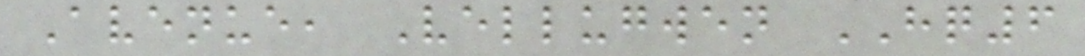Avenue, Vellugwen HQ6
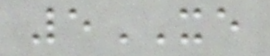5XE
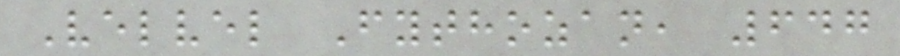Velvel Fythozan, 647
